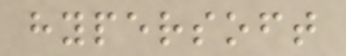hypersoft
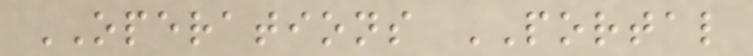OPERATIONS PORTAL
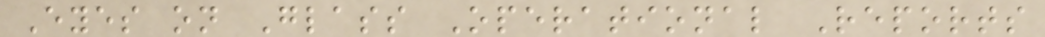Eyes on Glass Operational Reports
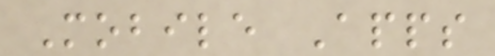Mobile Apps
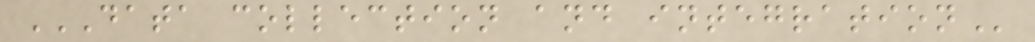DATA COLLECTION AND INTEGRATION
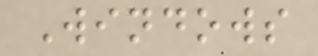Windows
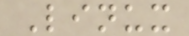Linux
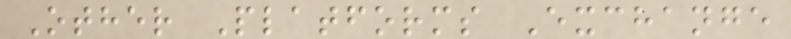Other Platforms Exchange
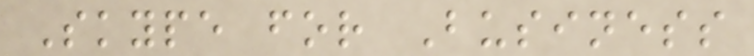Skype for Business
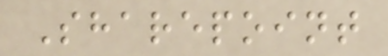Sharepoint
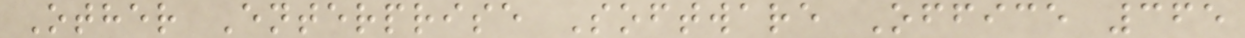Other Enterprise Software Office 365
